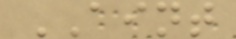AINT
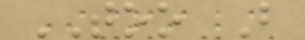TOO B
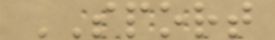SPORT
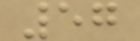57
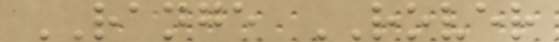RANGE ROVER
